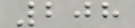208
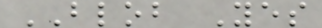BLOB Yes
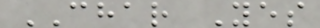CHAR Yes
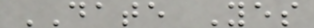DATE Yes
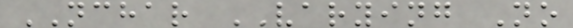NCHAR VARYING No
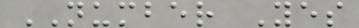NUMBER Yes
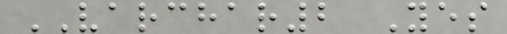VARCHAR2 Yes
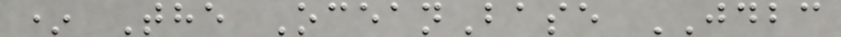* The OceanBase JDBC
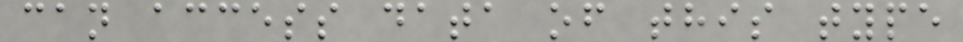can access data of this type
